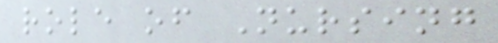role of Nursing
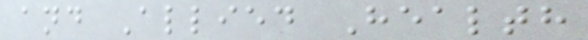and Allied Health
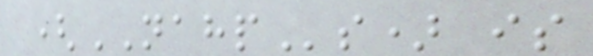(NAHPs) is
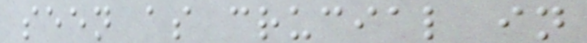seen as crucial in
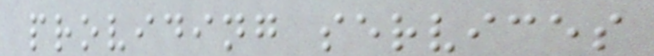providing services
